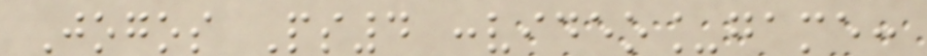Jogos Ps4 :video_game:
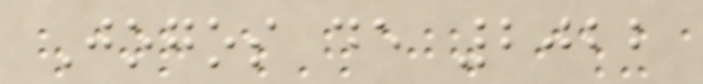Jogos de 2022
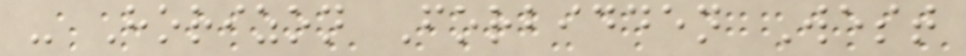- Horizon Forbidden West
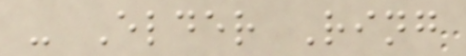- Elder Ring
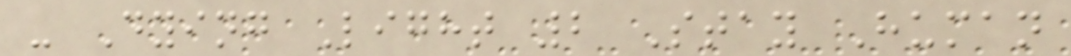- Dying Light 2 Stay Human
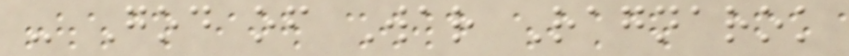- God of War Ragnarok
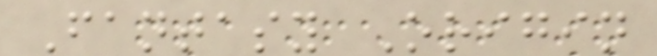Fantasy Origin
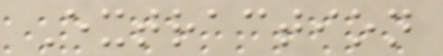Extraction
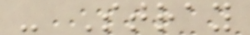- Stray
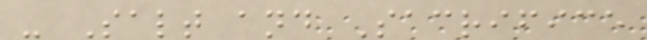- Salt and Sacrifice
